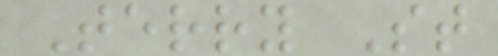Terry St
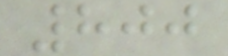800
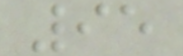95
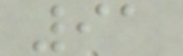91
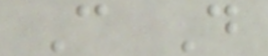C D
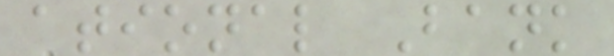ational Bank
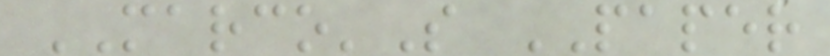MARCO'S PAPER
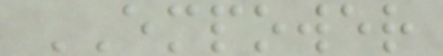EMPOWER
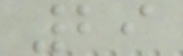29
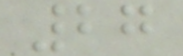27
